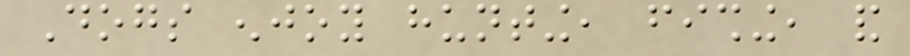Dogs enjoy hunting, fishing, and
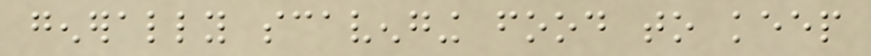generally scavenging food to keep
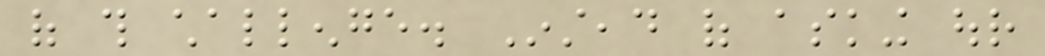of this challenge. Instead of asking our
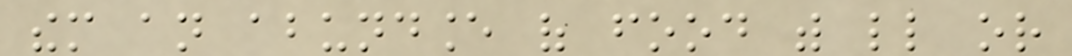them an abundance of food with little or
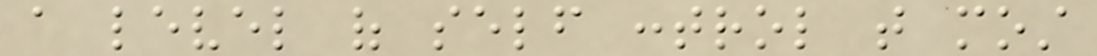a level of self control that most
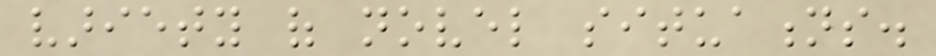variety of novel situations.
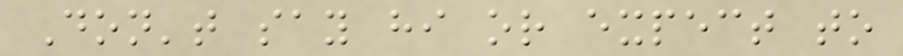Don't say hi or expect to
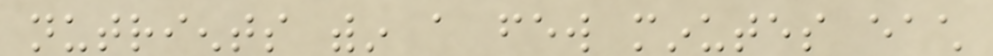nutrients within a few minutes each
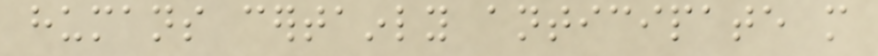humans certainly anticipate more
